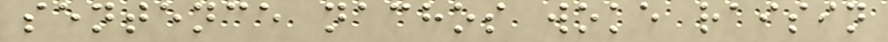sentence nachos woke raisin
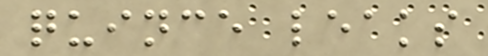quince leaks
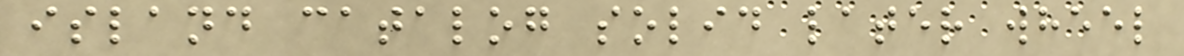island catalog solid later wheel
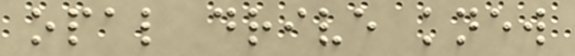opal drive knew
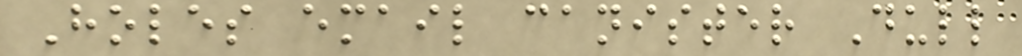Holes email canister Dull
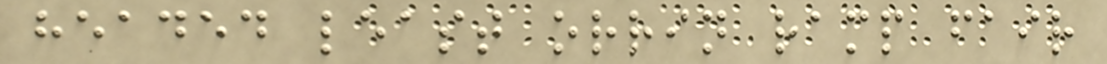headed least orrin ramp fair
